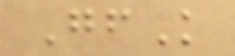GfK
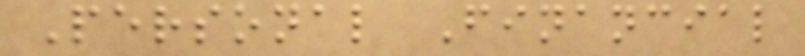Personal Financial
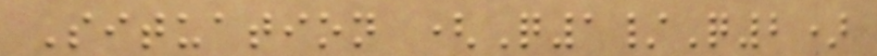Situation (Q1/Q2)
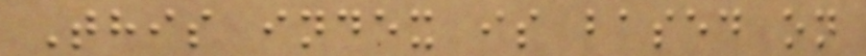This index is based on
